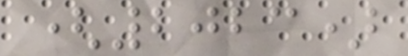(2023)
